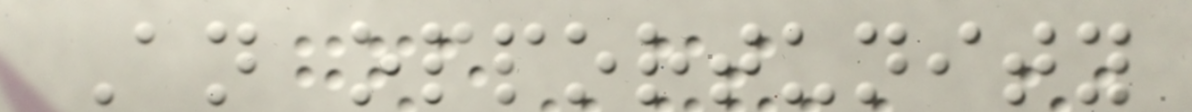An opportunity
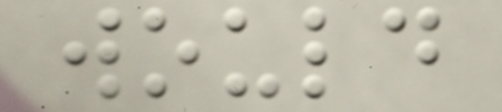would
